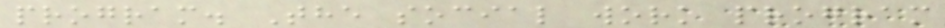program. The social work program
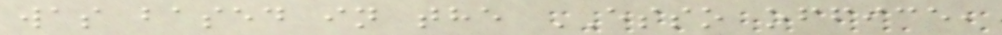was based in the ESSO office,
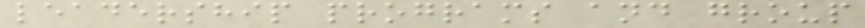leadership programs and group
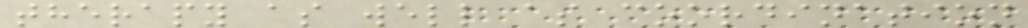therapy as well as coordination
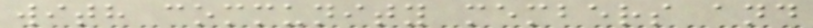with community members and
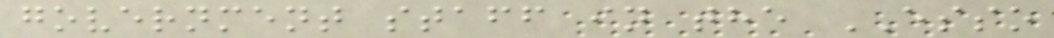government staff in the ESSO
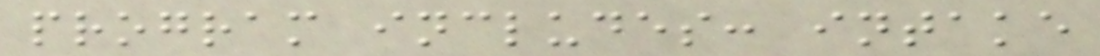program includes: intake
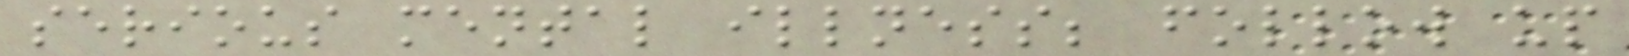serious mental illness; follow up
